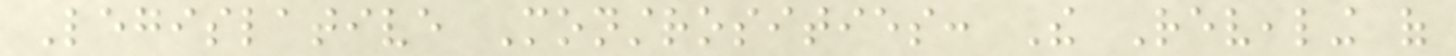Legislative Monstrosities: The Revealing of
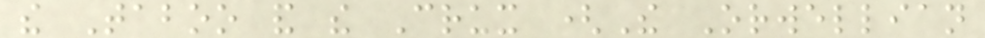the Taboo and the Crux (The Orwellian
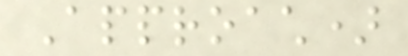Approach)
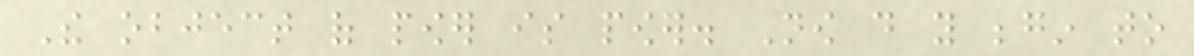The object of power is power. Now do you begin to
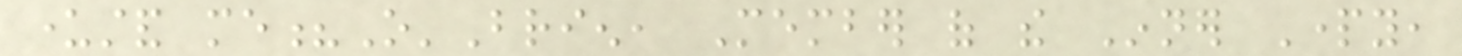understand me?O'Brien, Member of the Inner Party,
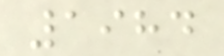1984
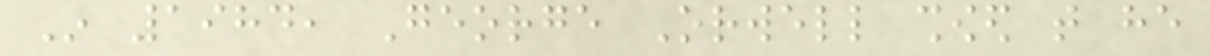In 1984, George Orwell showed that he
